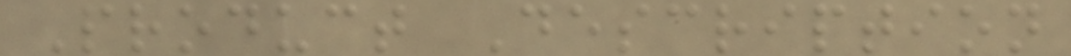Product Description
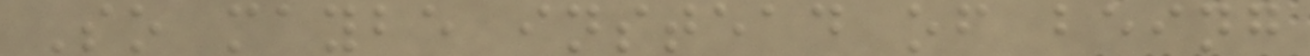So maybe instead of being
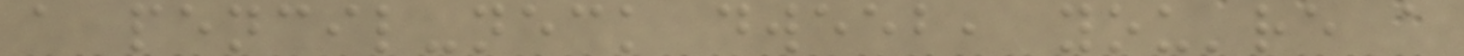a pencil-neck dweeb, you're a
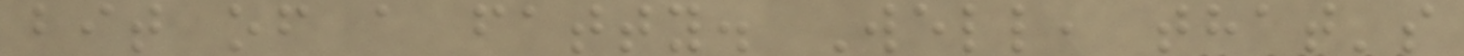bit of a fatty. Well, that's
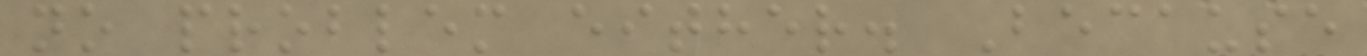no problem either. Because
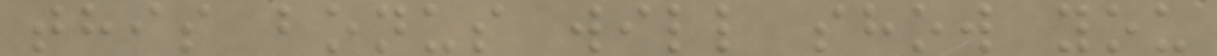this bonus will show you
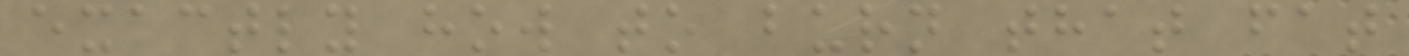exactly how to burn that fat
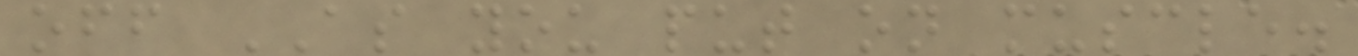off AS you put on muscle.
